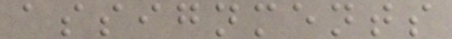assignments
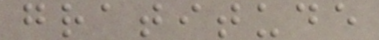gratitude
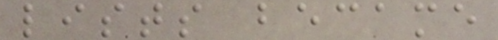lists became
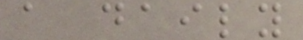a daily
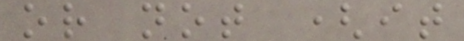or not (it
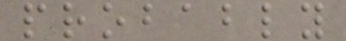probably
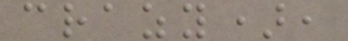crazy),
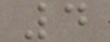4
